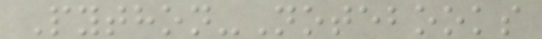Python-Notebooks
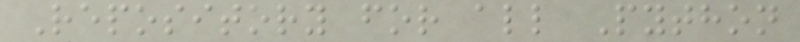Repository for all Python
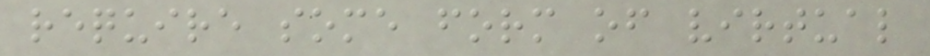require some form of virtual
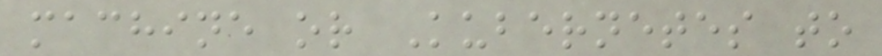machine or Kubernetes to
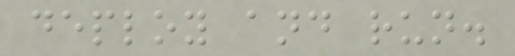deploy and run.
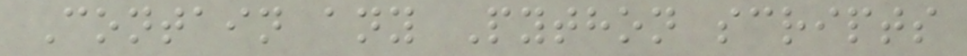Contain any Python scripts
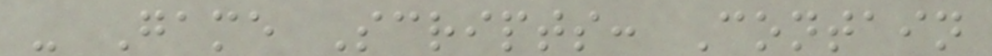- Game Scripts: Contain
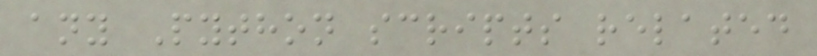any Python scripts related
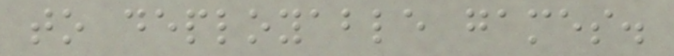to deployable games.
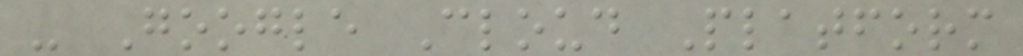- Google Cloud Platform
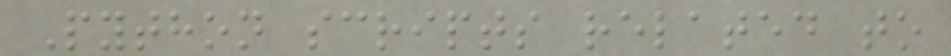Python scripts related to
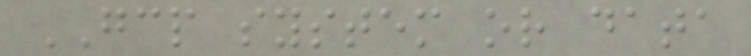GCP system or data
